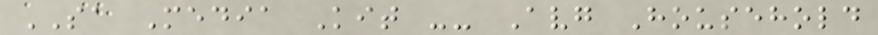SA Media Kit -- Avg Household
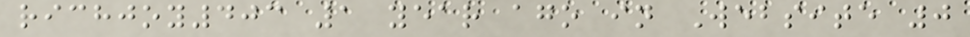richjoy403 1 year ago in Website 0
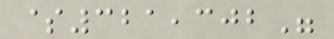$321,302"
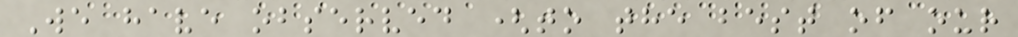We have observed (to the best of our
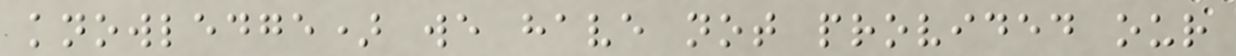knowledge) we have not provided our
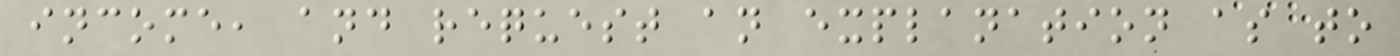income, and request an explanation as to
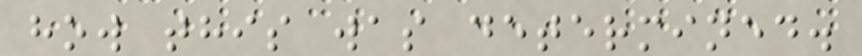how this was determined.
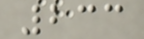233
